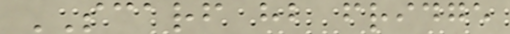SCARF hb fridge
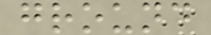ground
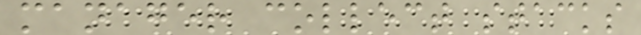manager collect stacks
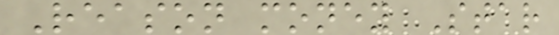Reason money Star
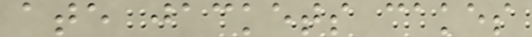ate jackets cakes
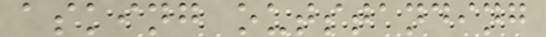asking outstanding
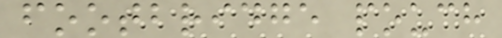footbridge pouch
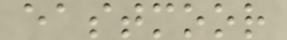eastmoor
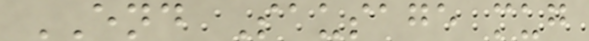END Sausage mug
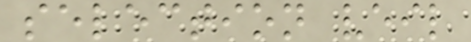selection veil
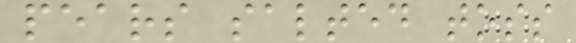pears salted toss
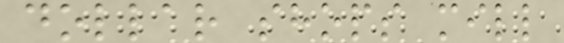dollar shops mill
